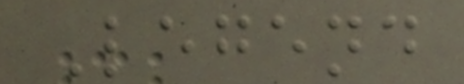Legend
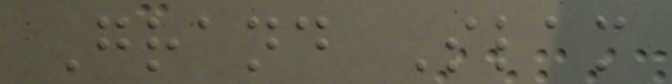Grand Slam
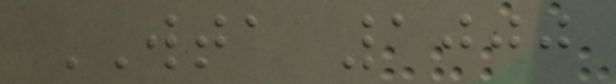WTA 1000
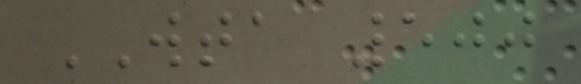WTA 500
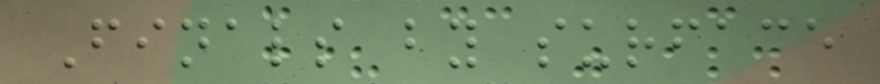Finals by surface
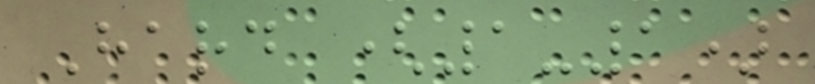Hard (1-1)
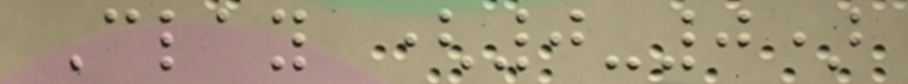Clay (0-0)
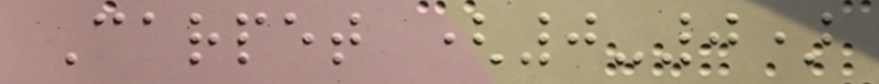Carpet (0-0)
